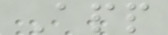App
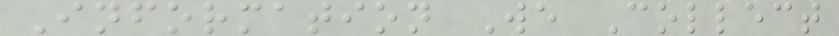Information We Collect
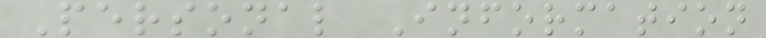Personal Information
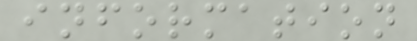information
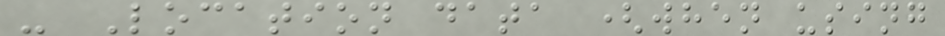- Location data (when using
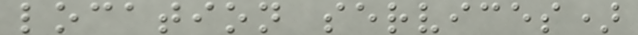location services)
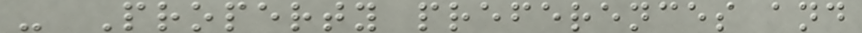- Property preferences and
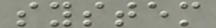system
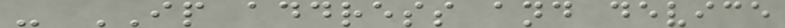- IP address and device
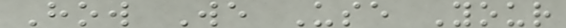How We Use Your
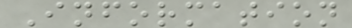Information
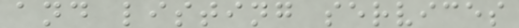and listing services
